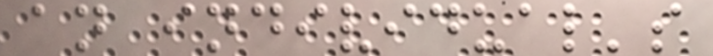an individual's
